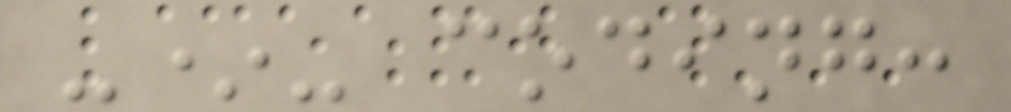-*- coding:
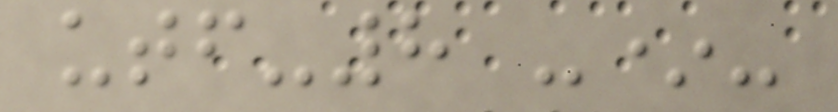utf-8 -*-
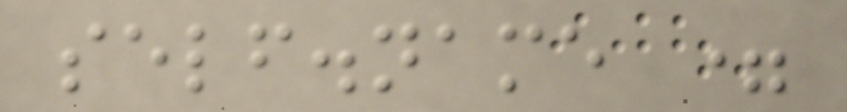self.name =
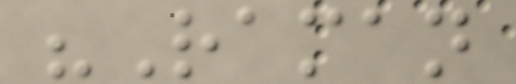"Raman
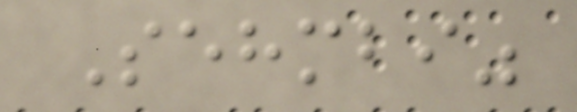Sehmbi"
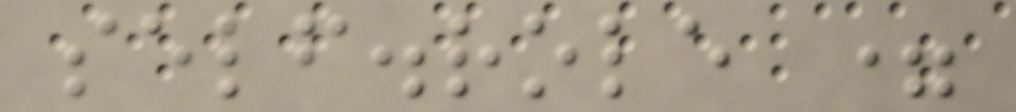self.role =
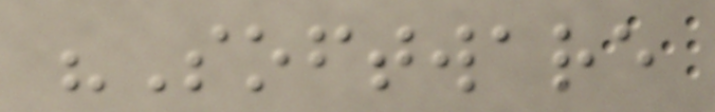"Software
